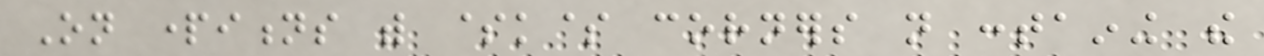On partitions with $k$ corners not containing the
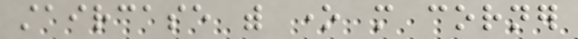staircase with one more corner
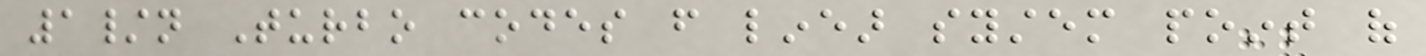1/n Turbo codes from linear system point of
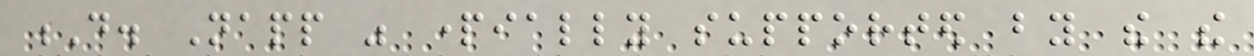D. Napp was partially supported by the the
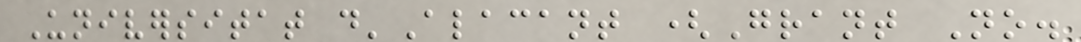Universitat d'Alacant (Grant No.
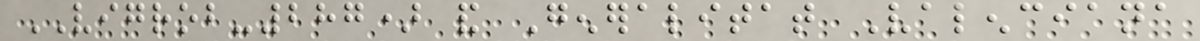VIGROB-287) and Generalitat Valenciana
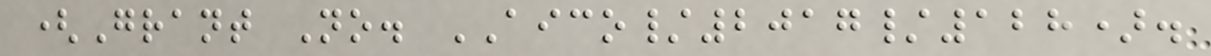(Grant No. AICO/2017/128).
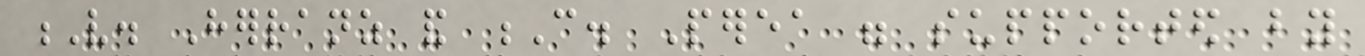V. Herranz and C. Perea were supported by
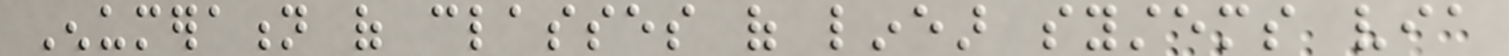Enumeration of classes of linear systems via
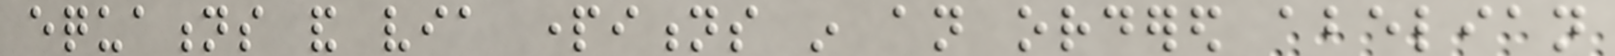equations and via partitions in an ordered abelian
